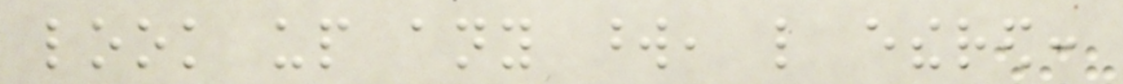look up any word, like ethered:
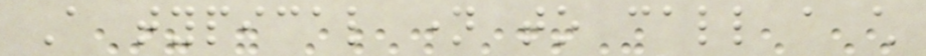A typical name to call a child
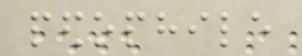pedophile
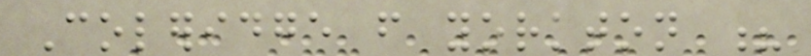Coleridge from yorkton ?
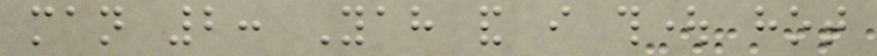man 2: Yah and i thought hot
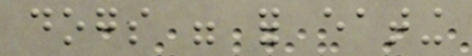dogs were for eating
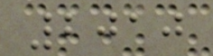2010
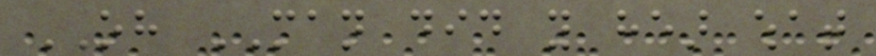OH MAN did you hear what
